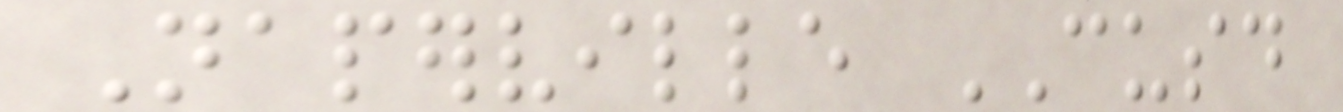Naperville CUSD
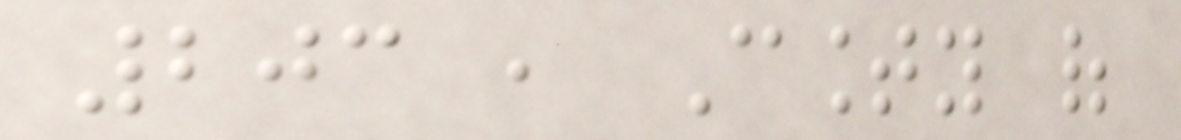203 , County of
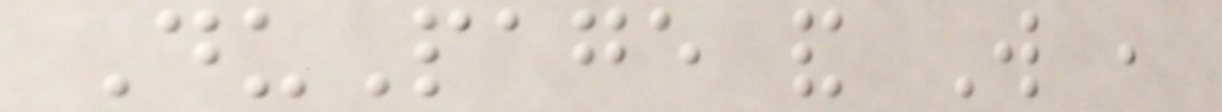DuPage and Will ,
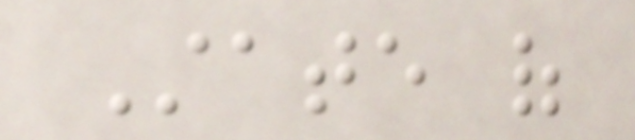State of
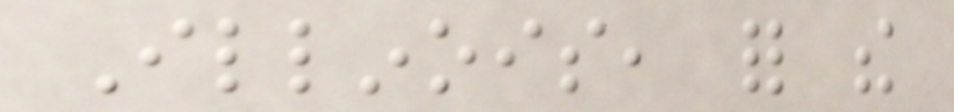Illinois, for the
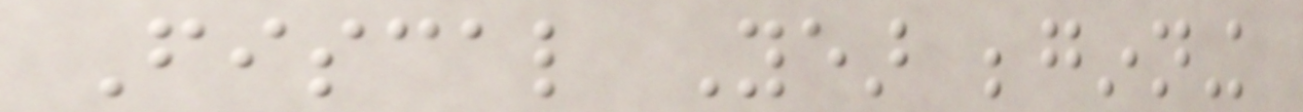Fiscal Year beginning
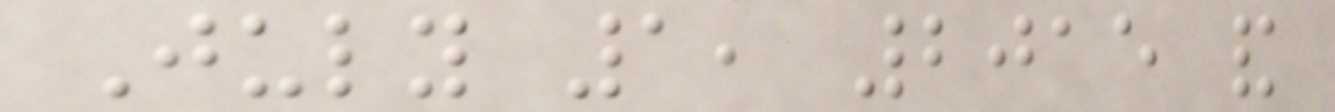July 1, 2015 and
